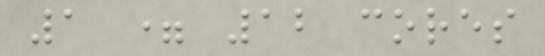1 = 12 cores
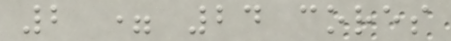2 = 24 cores
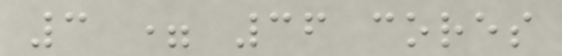3 = 36 cores
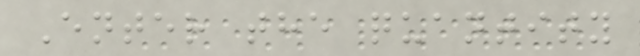Enter the quantity
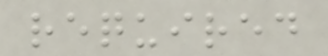required
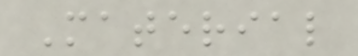Material
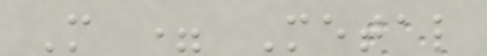M = Metal
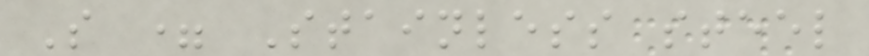S = Stainless steel
